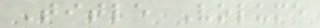Title Volume
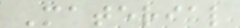Material
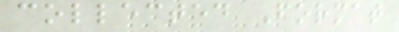collected Format
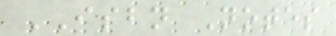ISBN Notes
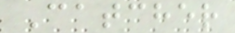Catcher
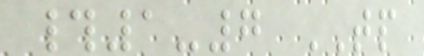#1-7 TP
